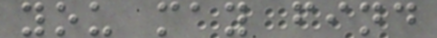you may find
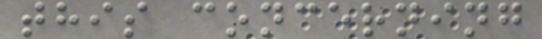this concerning
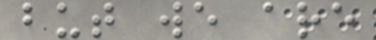but we are
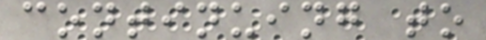continuing to
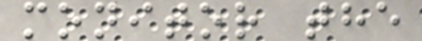monitor the
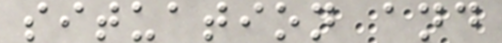situation and
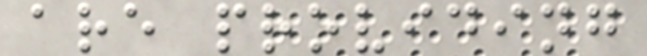are providing
